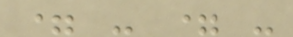= - = -
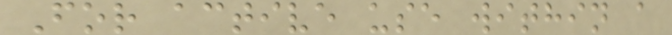For active use within a
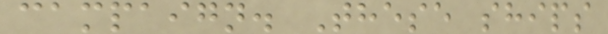campaign. These ships
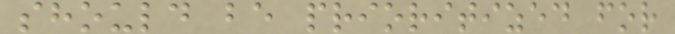should be prioritized for
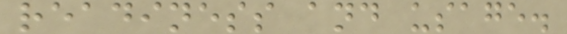readiness and usage.
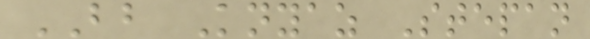BB Knyaz Stepan
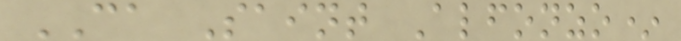CA Saint Alfonzo*
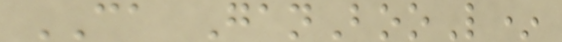CA GanBooL*
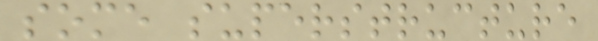some superstructure
